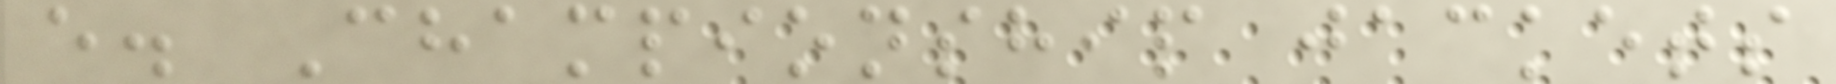e. Championship jackets
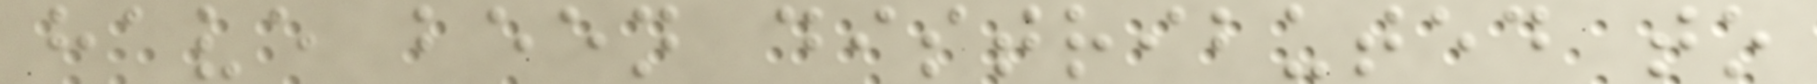have been distributed to
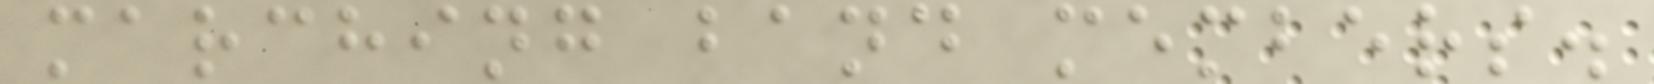marching band members.
